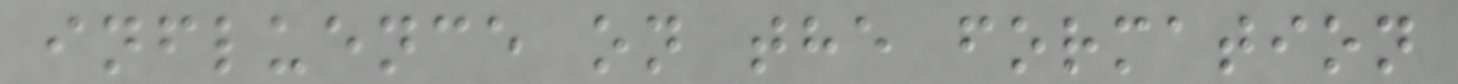influence on the formation
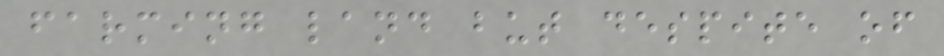farming land but despite of
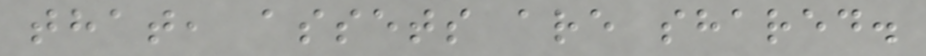that, assets are shared.
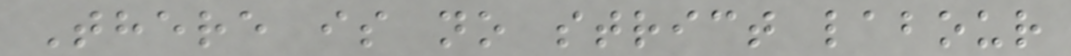There is no strict labour
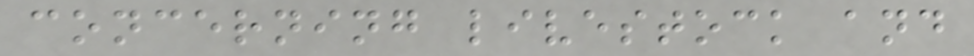concerning livestock and
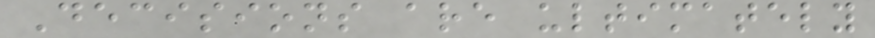Decisions are ultimately
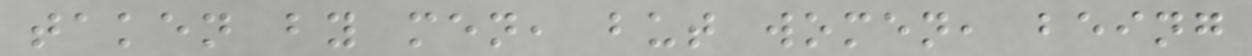taken by men, but women, being
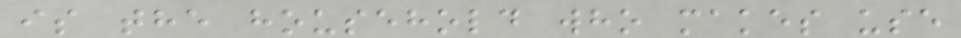is the household who makes use
